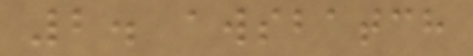2. awsbatch
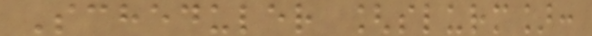Scheduler [slurm]:
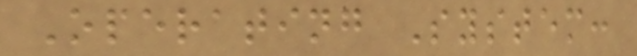Operating System:
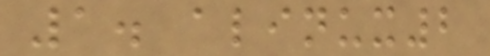1. alinux2
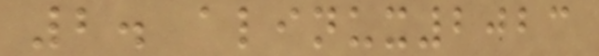2. alinux2023
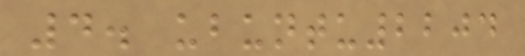4. ubuntu2204
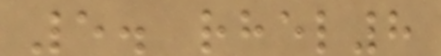5. rhel8
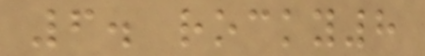6. rocky8
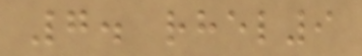7. rhel9
